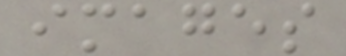images
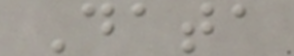Data
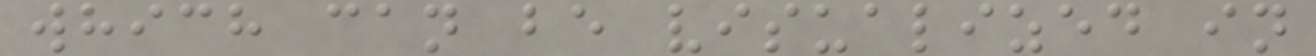which can be visualized in
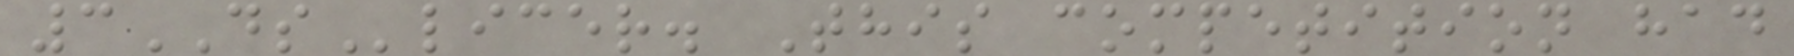3DSlicer. This competition had
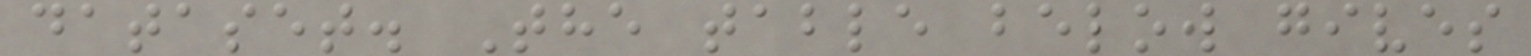dataset. The table below gives
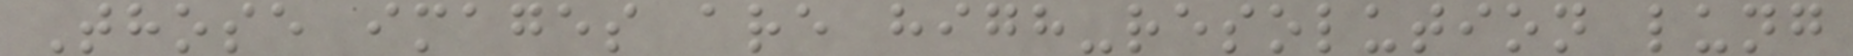Those images are high-resolution lung
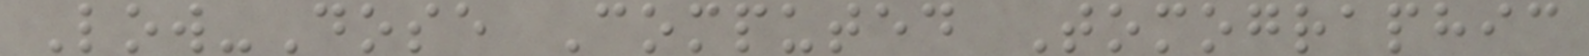Low-Dose Computed Tomographic
